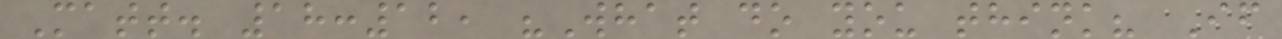Matt. 18:12, "What do you think? If
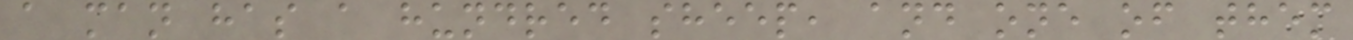a man has a hundred sheep, and one of them
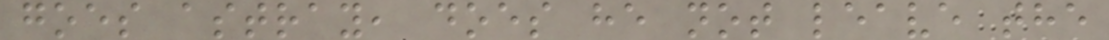goes astray, does he not leave the
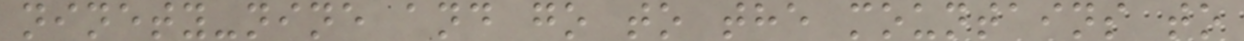ninety-nine and go to the mountains to
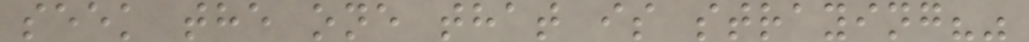seek the one that is straying?"
